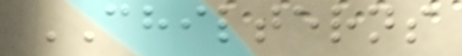CHILTERNS
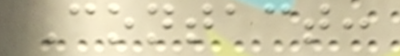Contact:
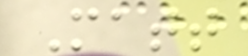Matt
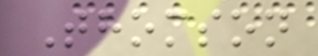Thomson
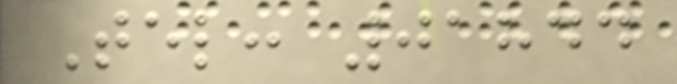Tel: 01844
